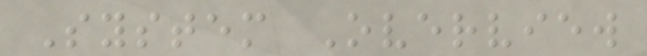System Overview
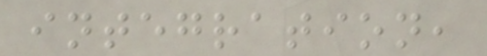integration,
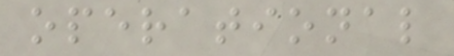operational
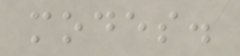modes.
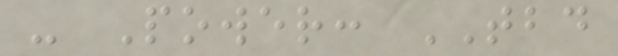- Power: TBD
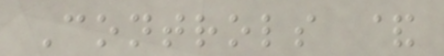Controls &
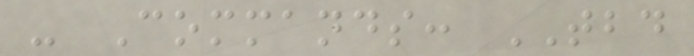- Commands: TBD
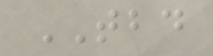TBD
